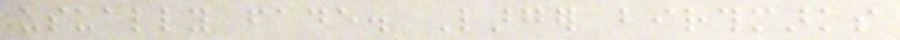usually fade. Larger birthmarks
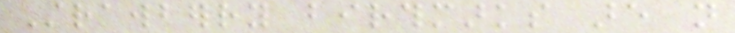Strawberry birthmarks are not
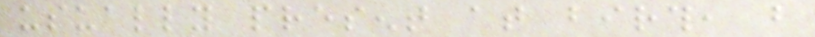usually present at birth, but
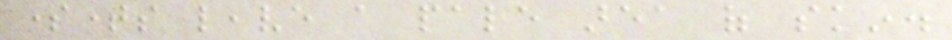sometimes leave a pale area of skin.
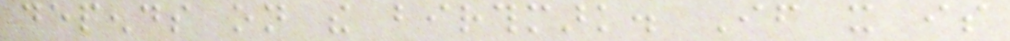depends on the birthmark. If it is
